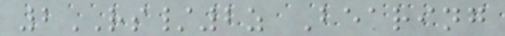2RS/2z Bearing
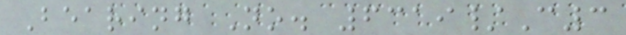Bearing No. 6319/C3
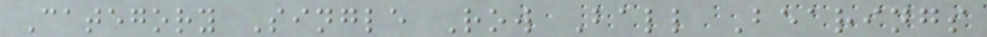Category Single Row Ball Bearings
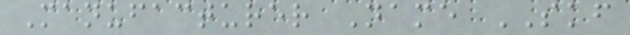Manufacturer Name SKF
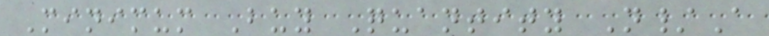Minimum Buy Quantity N/A
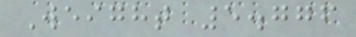Weight 5.776
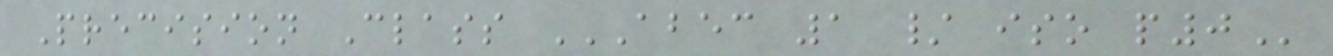Precision Class ABEC 1 / ISO P0
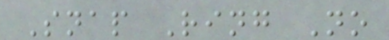Snap Ring No
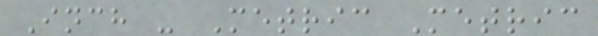Inch - Metric Metric
